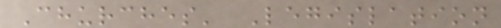Churches' Legislation
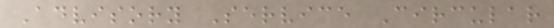Advisory Service Circular
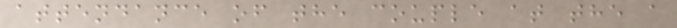attendance of the couple at the a
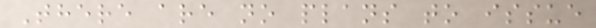There are no plans to issue
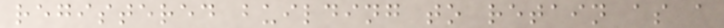registered building to retain as a
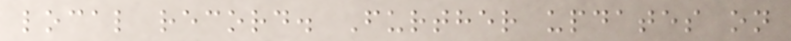local record. Further updates on
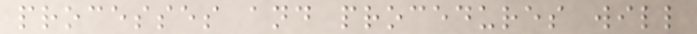processes and procedures will
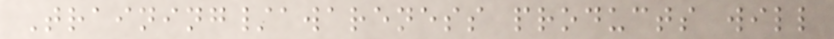Training/awareness products will
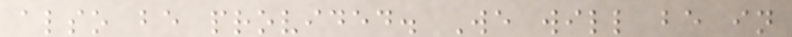also be provided. We will be in
